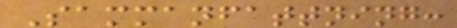Sammanfattning:
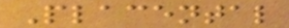Placental
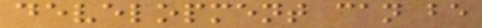development can be
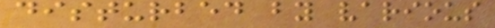disturbed by various
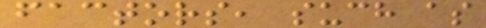factors, such as
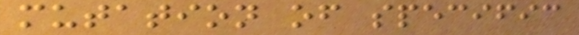mutation of specific
